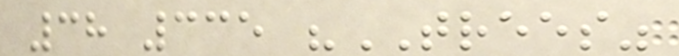38 335 "TREES"
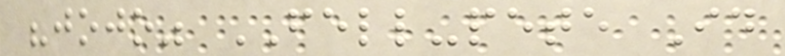"jojo" FELL-pete Id
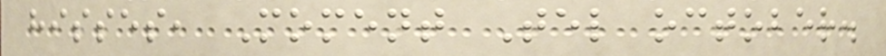hisses, Moment Tel october.
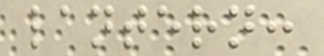lantern:
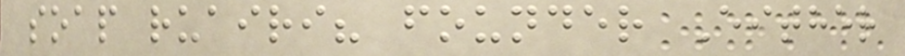soap ruairi? founder Either
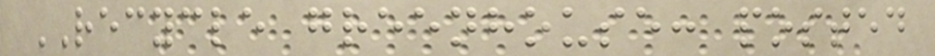RECYCLE greenhouse: posted
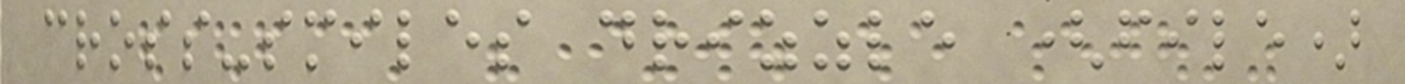cross-smiles drizzle (file)
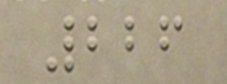226
